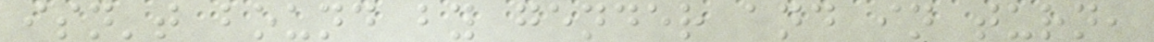isn't bound by gender and in turn,
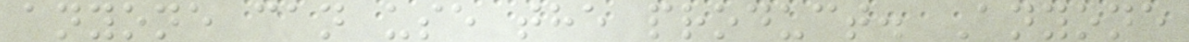anyone can use the product. Anyone
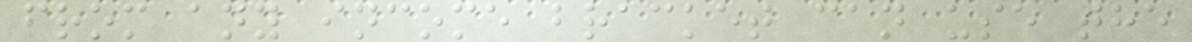from any income bracket can use the
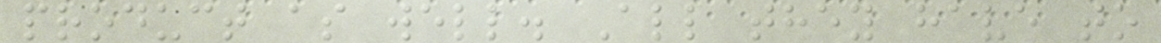product as well. All they have to
